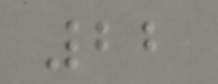22
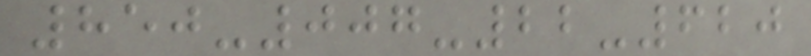850-007-22-620
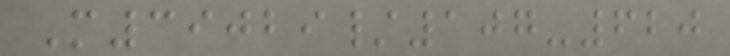M39029/107-620
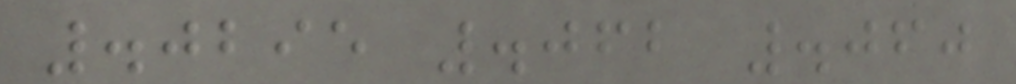.0295 .062 .060
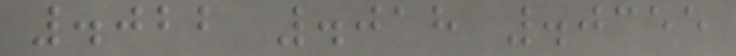.022 .018 .0355
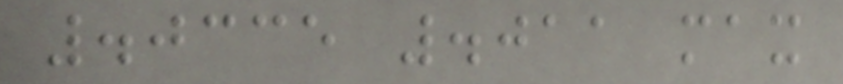.0335 .011 max
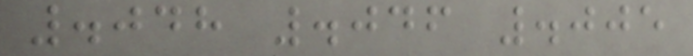.048 .046 .005
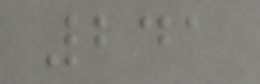241
